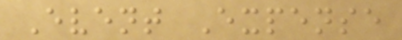Event Expense
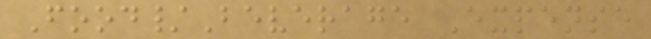Food/Beverage Expense
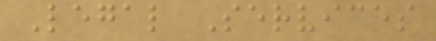Legal Services
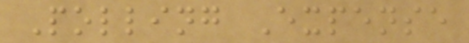Polling Expense
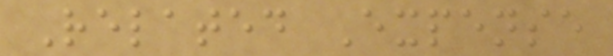Related Expense
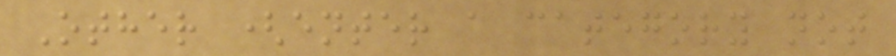Other (enter a category not
